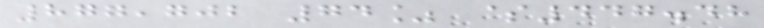877,702 74% $447.48
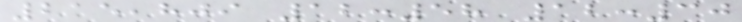215,809 12:58 12:30
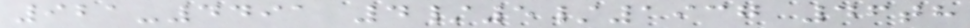921-4491 4/5/1937 46th
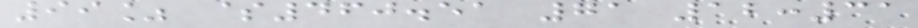99% $460.51 71 12:31
